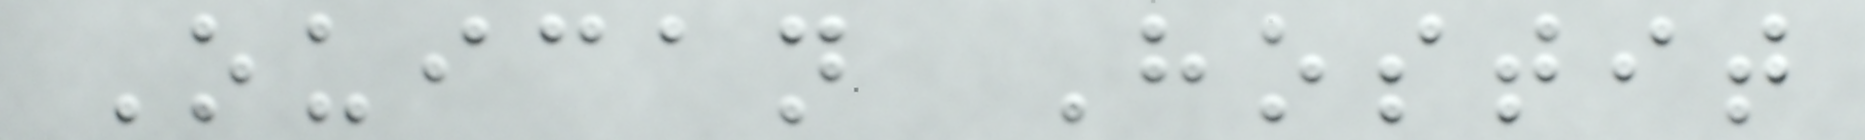Ouican Hostit
